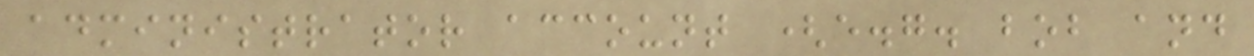administrator account (e.g. bob and
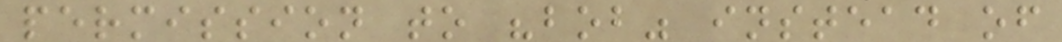permission to "bob" instead of
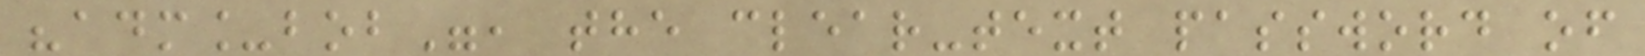"adm_bob", the clear-text password of
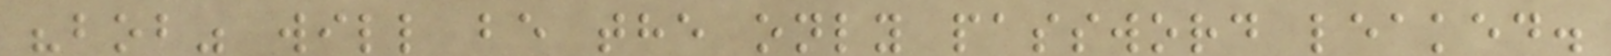"bob" will be the only password leaked.
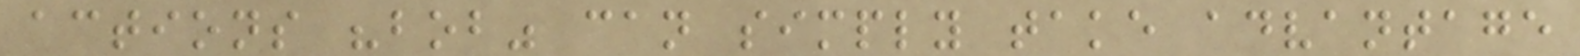actions "bob" can simply take advantage
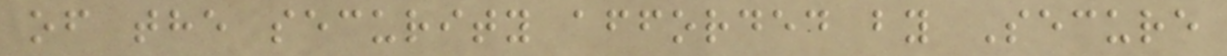of the security afforded by Secure
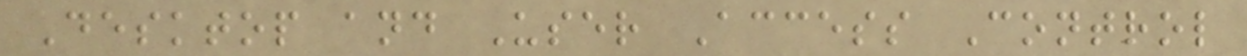Desktop and User Access Control
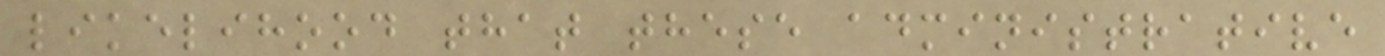likelihood that these administrative
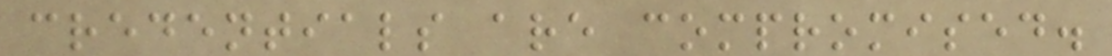credentials are compromised.
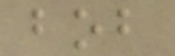bob
